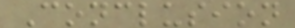Conclusion
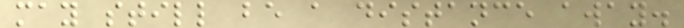may still be a distance away.
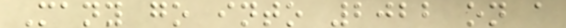Many go into 2022 on a
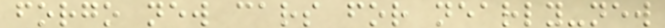forgo new cars for nearly-new
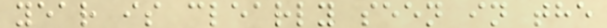year is clearly seen in the
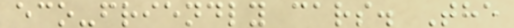eco-friendly cars. The
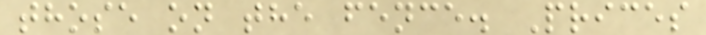those on the fence. Prices
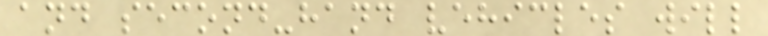and second-hand vehicles will
